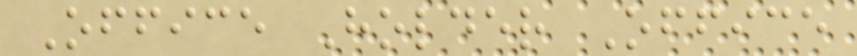Office Holder Office
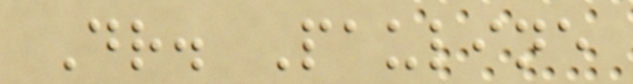Dr. Pauline
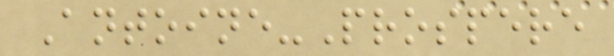Antoine-Prospere
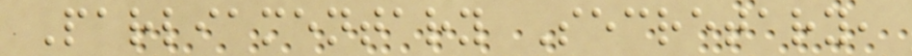Parliamentary Secretary,
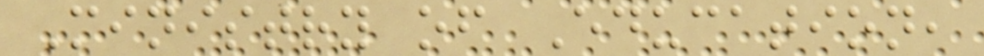Ministry of Education,
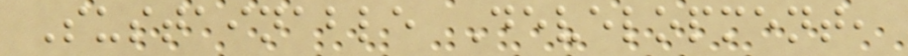Sustainable Development,
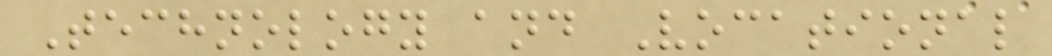Technology and Vocational
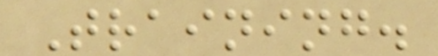Training.
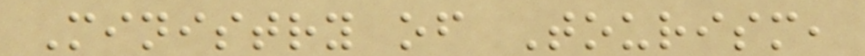Ministry of Tourism,
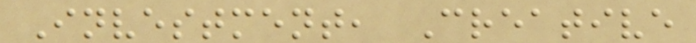Investment, Creative
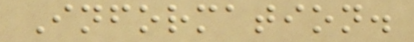Information.
